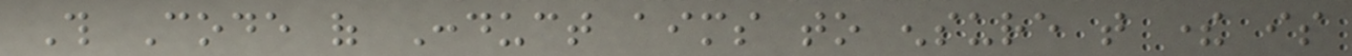This Code of Conduct aims to ensure that there is
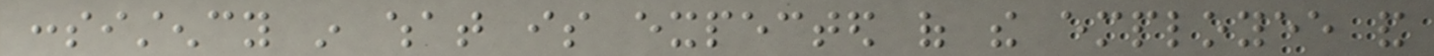consistency in what is expected of the employee and
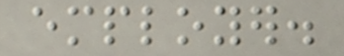employer.
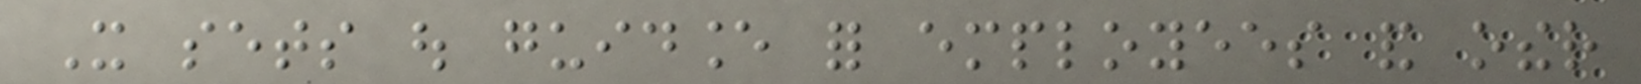It sets out guidance for employees and other
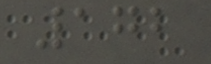172
